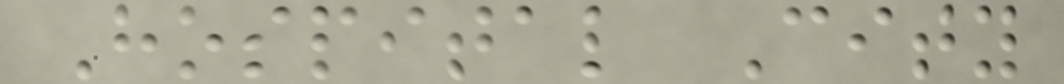Hospital City
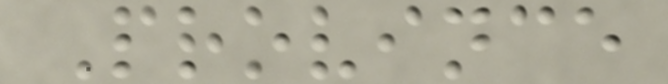Province
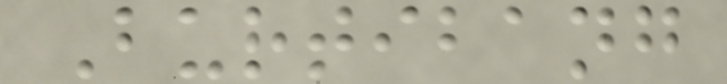Burtibang
